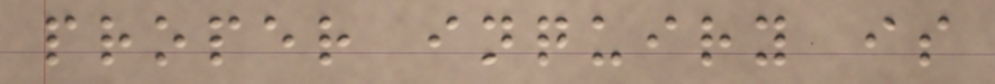proper inquiry is
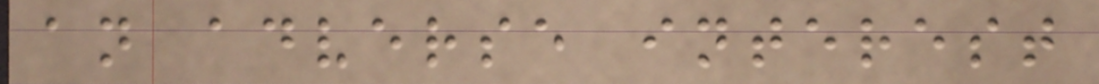an adverse interest
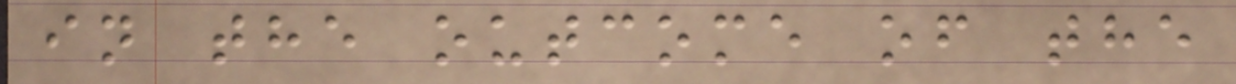in the outcome of the
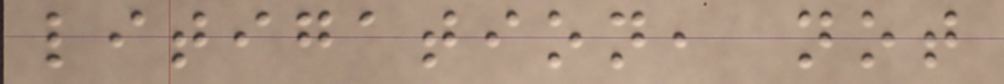litigation, not
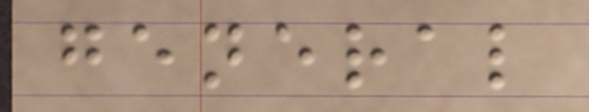general
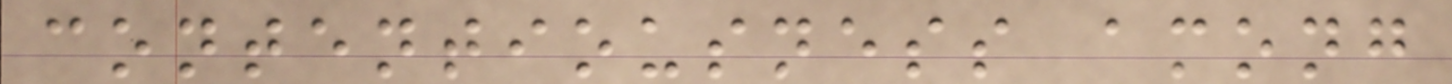contentiousness among
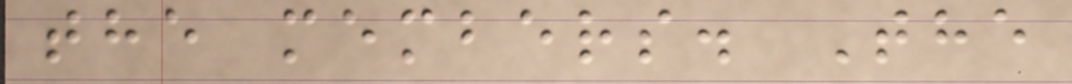the members. The
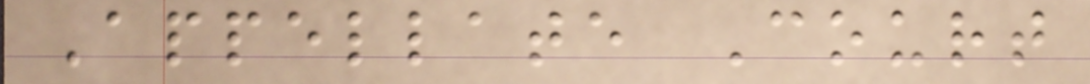Appellate Court
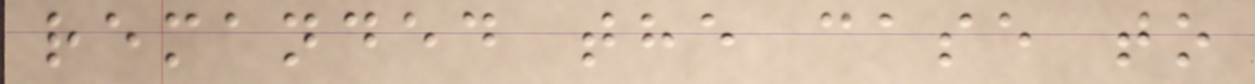remanded the case to
